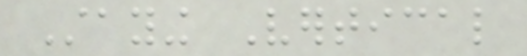Staying Vertical
